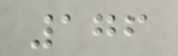176
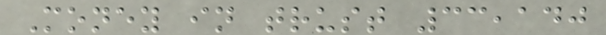Money in trust 33,140
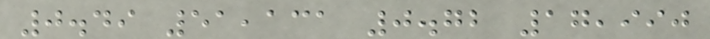0.49 51,131 0.72 17,990
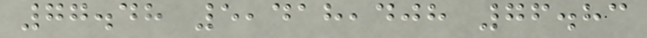77.48 5,418,408 76.83
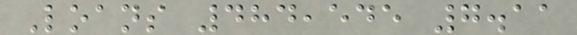Loans 484,545 7.11
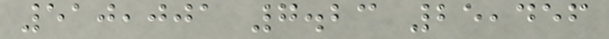510,001 7.23 25,456
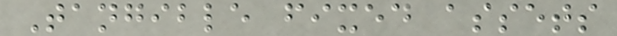Tangible fixed assets
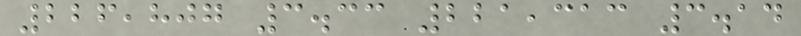226,807 3.33 221,313 3.14
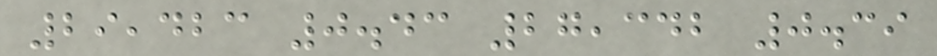29,423 0.43 27,342 0.39
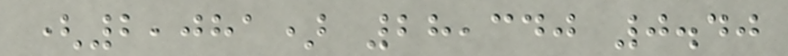(2,081) 28,340 0.40
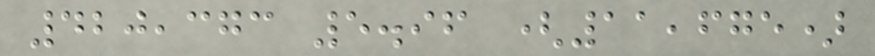420,373 5.96 (11,675)
